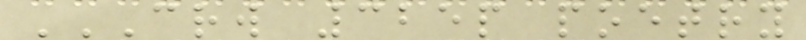CRW 325P POETRY
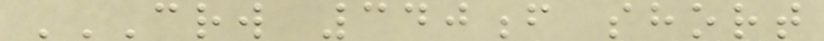CRW 340F SHORT
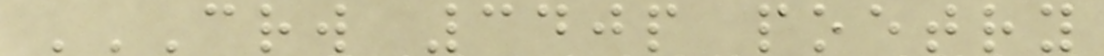CRW 340P POETRY
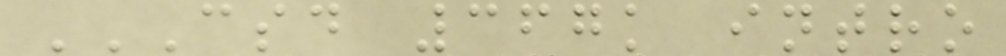CSD 367K INTRO
